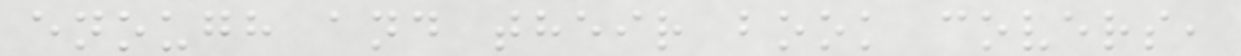enough and their book covers,
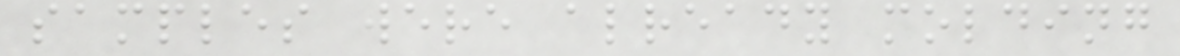samples were already molding
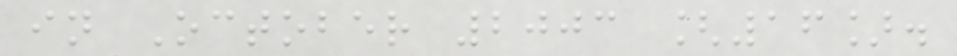in October 2003 [16].
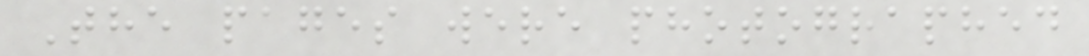The pages were photographed
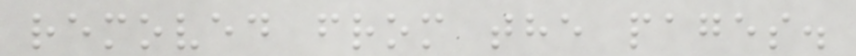removed from the pages.
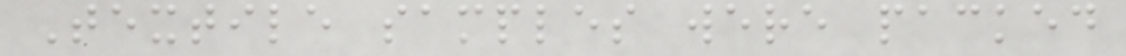Textile samples were packed
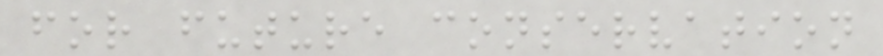for future conservation
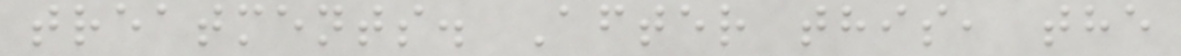treatments. After this, the
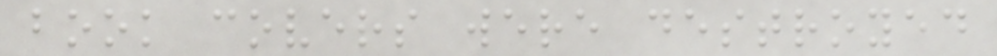book covers were destroyed
